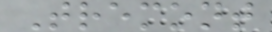Tremont
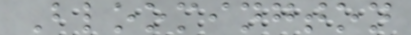Bloomington
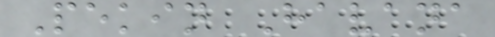Pekin Havana
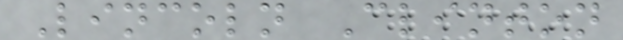Lincoln Clinton
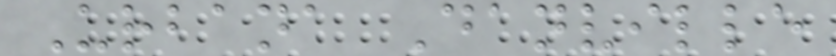Urbana Danville
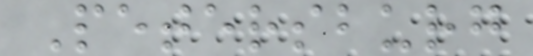Petersburg
